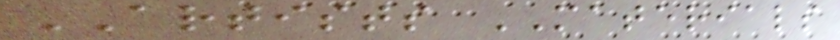ARTISTS MATERIALS
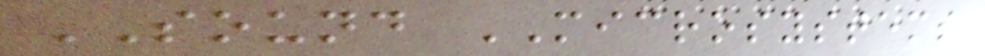SOUND MICROSYSTEMS
